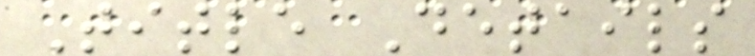Title Details
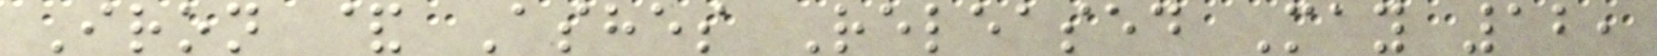Iron & Ashes Released May 12,
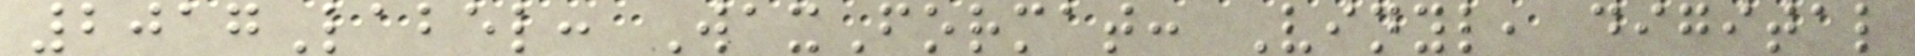2017Label: WaxFormat: Vinyl, digital
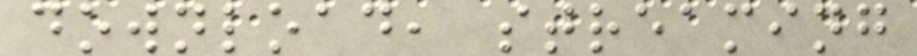download, streaming
